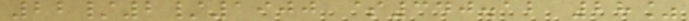22/2/1900 $340.12 28%
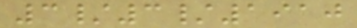3/3/1910
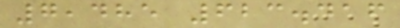7,485 623.416
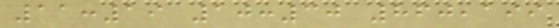11:19 10:30 860,199
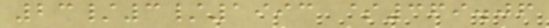23/3/1993 $369.06
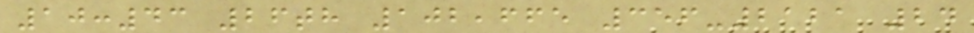10:43 26th 102,665 356-2121 24
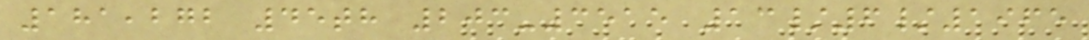181,272 45th 203-3515 13/6/1965
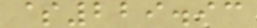$229.93
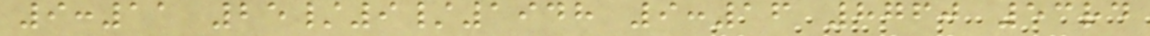9:11 25/9/1948 9:16 8760 53rd
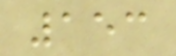153
